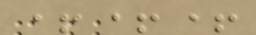+++
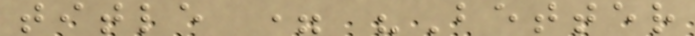title = "Better
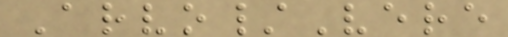Arvo/Vere
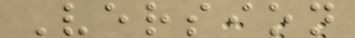Version
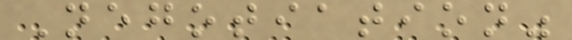Negotiation"
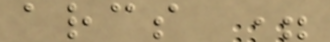arcs =
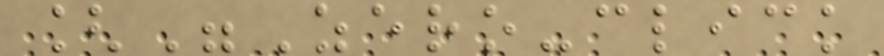["Zero-click
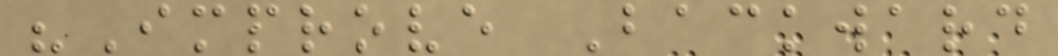"Improve Backward
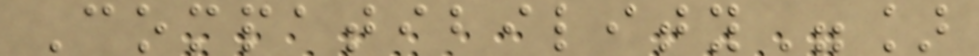Compatibility"]
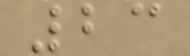23
